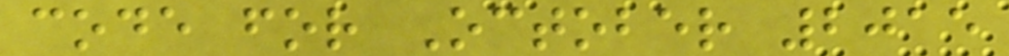code for October 2015
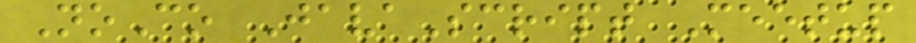NoCo JavaScript Meetup
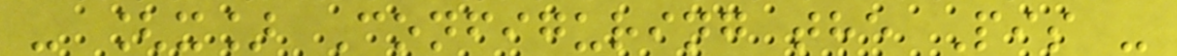- [x] Configuring the Pis -
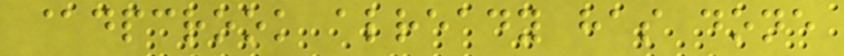@dpcrook already has done
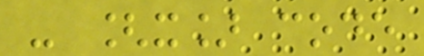- [x] code
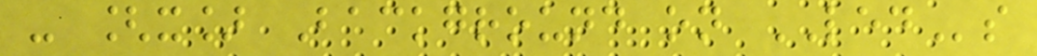- [x] Background on LEDs
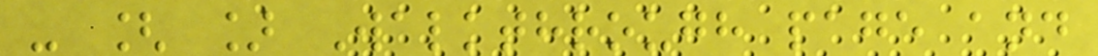- [ ] Walkthrough page and
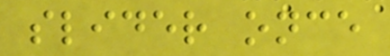slider once
